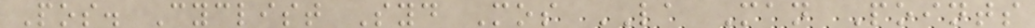Pos. Cyclist Syd Mos LA Man Points
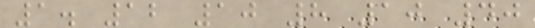1. 12 10 8 10 40
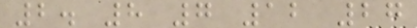2. 8 7 12 27
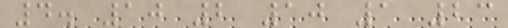4. 10 2 10 1 23
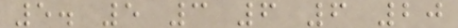5. 5 3 6 6 20
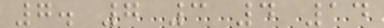7. 7 3 4 14
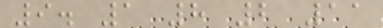9. 1 8 2 11
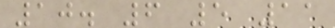10. 6 5 11
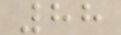88
